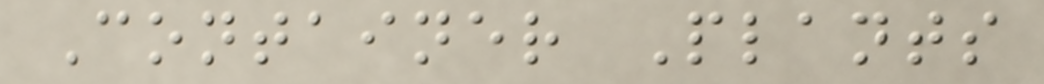Container Plants
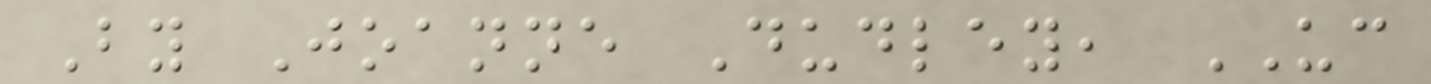By Joanne Dudley, UC
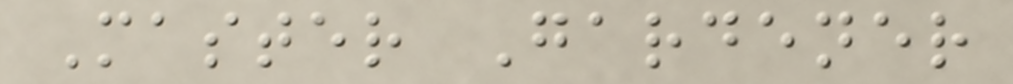Master Gardener
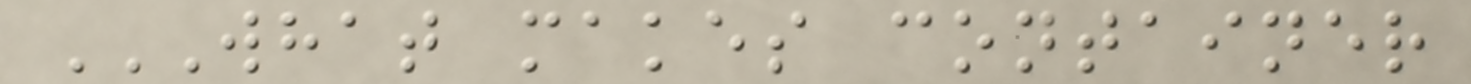WHAT MAKES CONTAINER
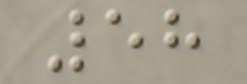58
